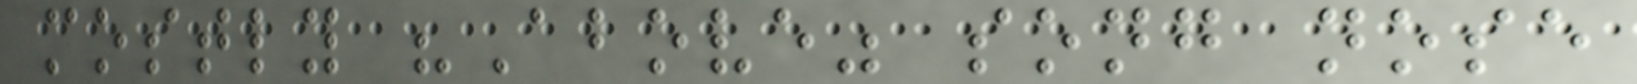mostly "Above" song nose
